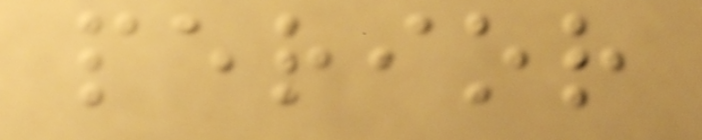perior
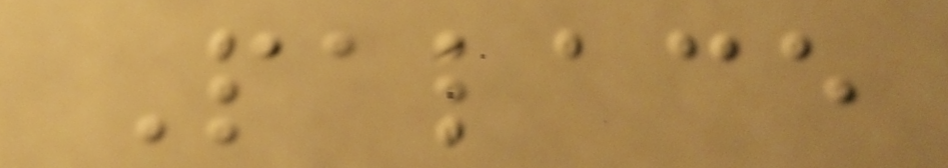Palace
